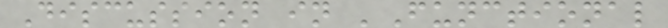Discussion in 'Functional
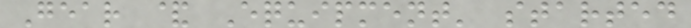Gear & Equipment' started
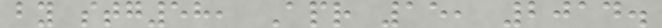by stg58, Apr 15, 2014.
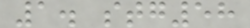1. stg58
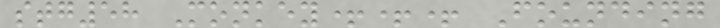stg58 Monkey+++ Founding
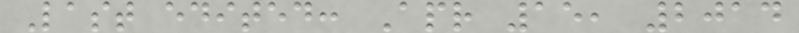Last edited: Apr 15, 2014
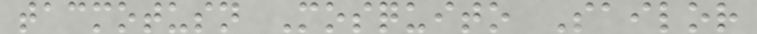tacmotusn Mosquito Sailor
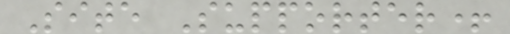Site Supporter+
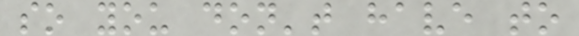so you don't have to
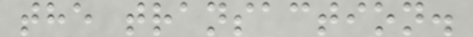the transaction.
